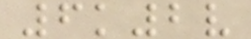6k2v
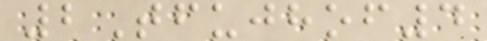2Tfujhof4
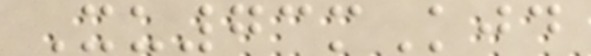Xu73mKjd
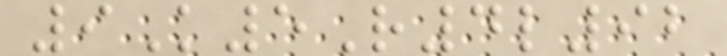9K5R4l92
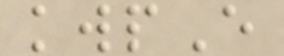kwpE
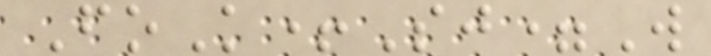FoK+Sj=W
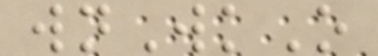wnWkO
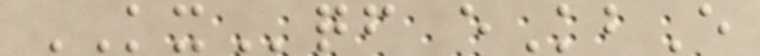KXqf eKbE
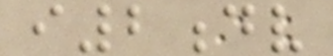i2dv
